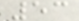53
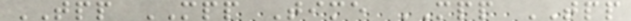TPP MPP Time MPP TPP
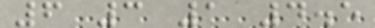6 3 1 4.5
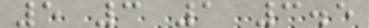5 3 1 3.5
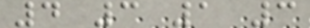4 3 1 3
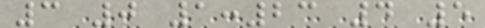3 0 1:23 4 5
